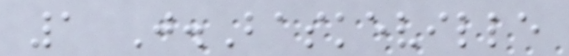1 J.Baskeville
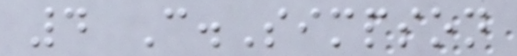4 C.Simpson
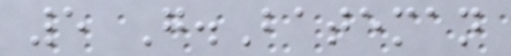5 G.Bateman
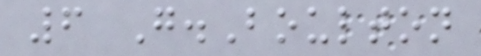6 G.Boulton
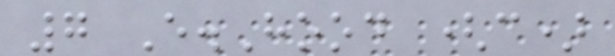7 E.Hood (c)
